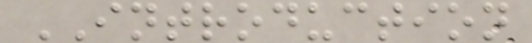INTRODUCTION
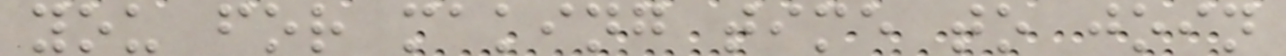you for making time to join
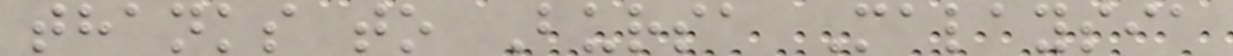thanks to Bursa Malaysia
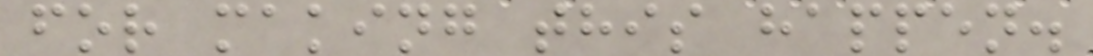for making this happen.
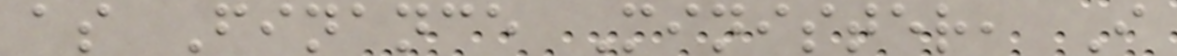as Finance Minister, I
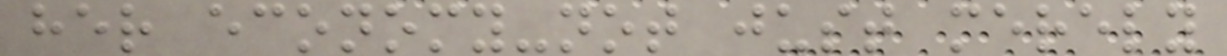her economy-not just merely
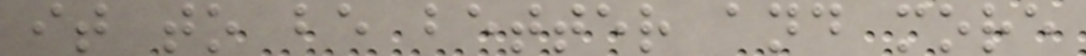it to be better and more
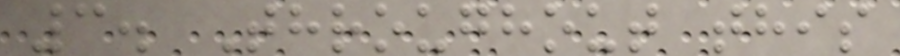3. Throughout this
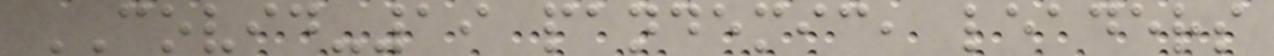COVID-19 pandemic, leaders
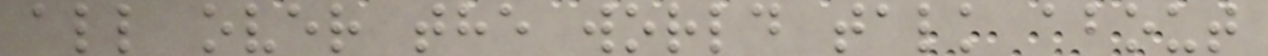all over the world talk about
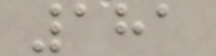181
